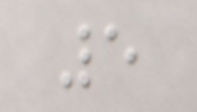5
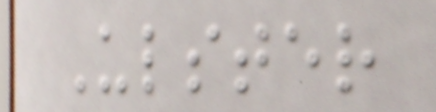Ulster
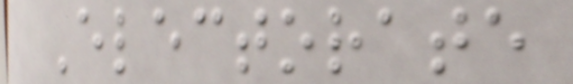Electorate
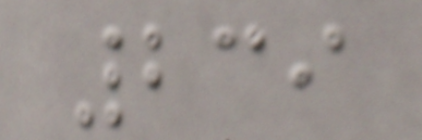239
